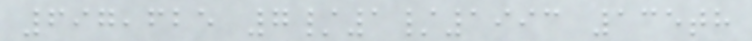697,625 7/1/1993 135th
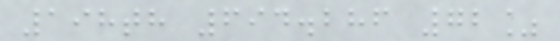198th 694.286 72%
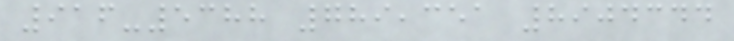916-5388 789,351 8904344
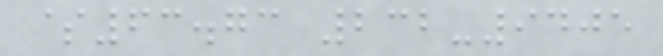$63.73 232-9405
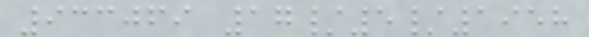933069 17/5/1958
